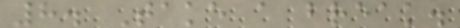8. Take a break.
